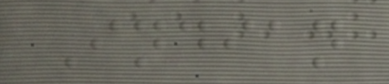Indian
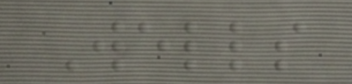Wells
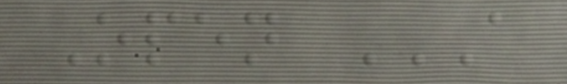Open A
